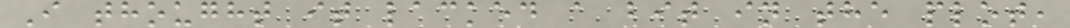I thought it lacked a bit in the plot,
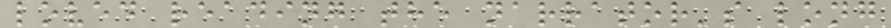loved reading the narrator's long
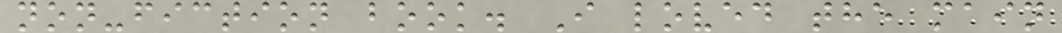non-fiction book. I loved the main
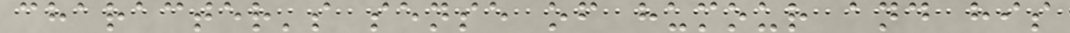character's sense of humour and his
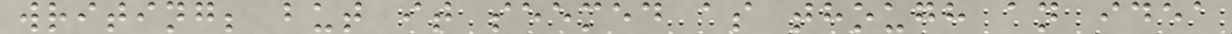writing; but it seemed as though an idea
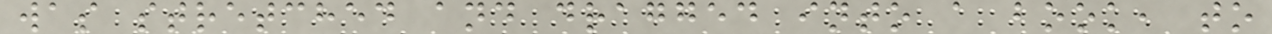was stretched and dragged into a book, to
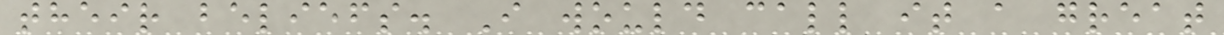their beliefs. I would call it a great
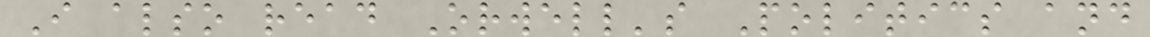I also read Orwell's Politics and
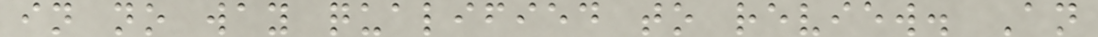in no way qualified to review. An
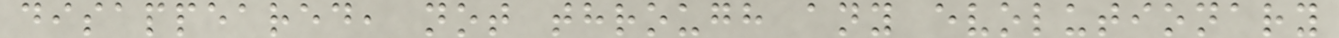disappeared, not through any evolutionary
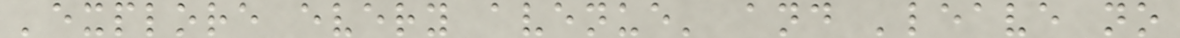'explore every avenue' and 'leave no
